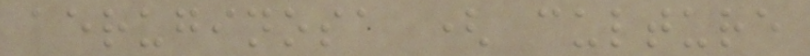aeruginosa ( culture
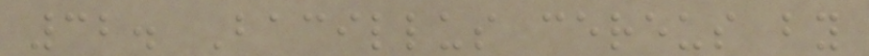32. Bacillus cereus by
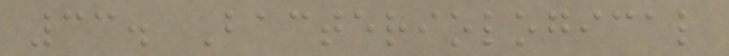33. Bacteriological
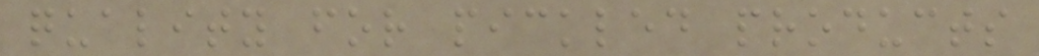quality for pickled products
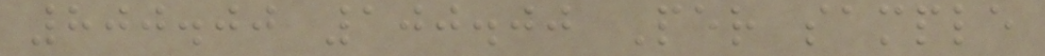800.00 100.00 Per sample
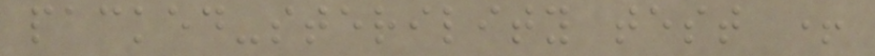packed-sterility test +
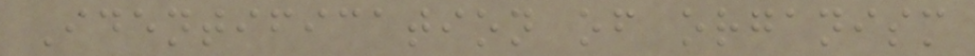Identification of organism
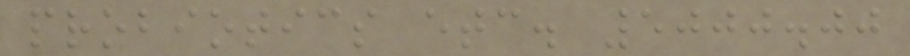probiotics etc. 5000.00
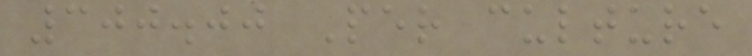300.00 Per culture
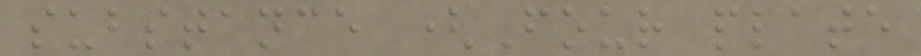substance (Four plate
